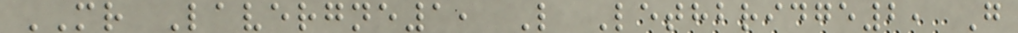MR Lavergne1, L Lethbridge2, G
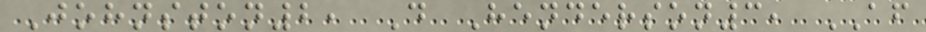Johnston2, D Henderson3, AF
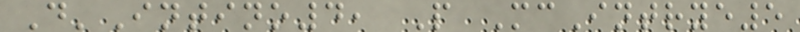D'Intino4, P McIntrye5
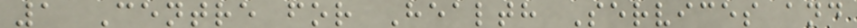1 Centre for Health Services and
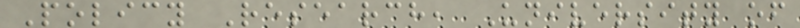Policy Research, University of
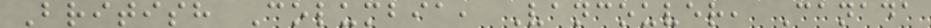British Columbia, Vancouver, Canada
